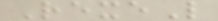RexeL
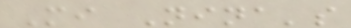Mi Nina's
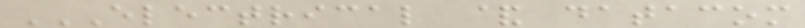ELECTRICAL & DATACOM
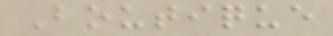Boutique
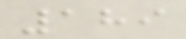189
